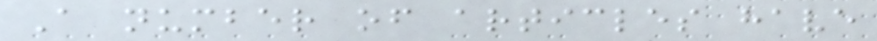A number of articles have
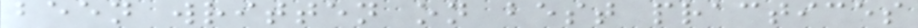been written on best practices
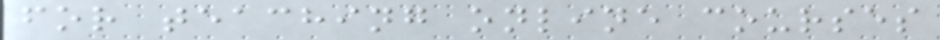for teaching online courses
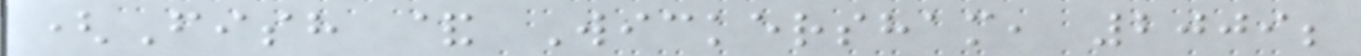(Fish & Wickersham, 2009;
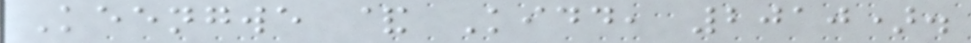Keengwe & Kidd, 2010).
